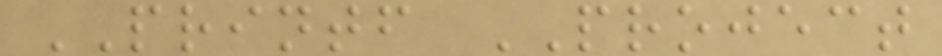PRINTF PROJECT
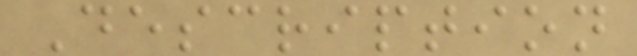Description
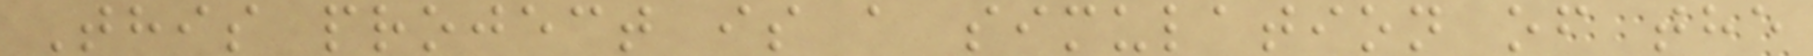This project is a simulation of the
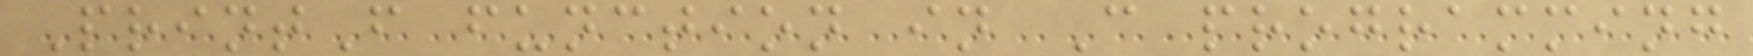PrintF function in C programming
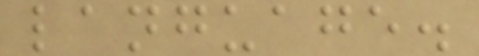language.
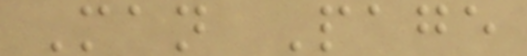Man Page
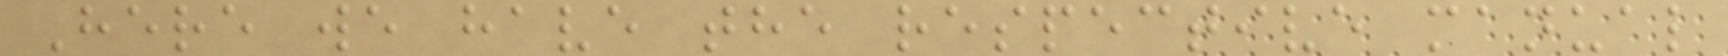Here we have the respective manual
